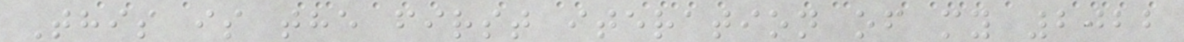This is the first iteration of my 2022
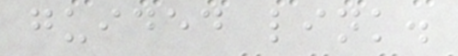guided link.
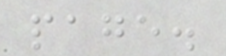page.
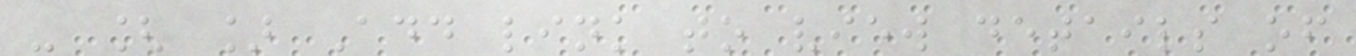- [ ] Add link to view details of
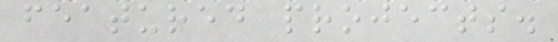featured projects.
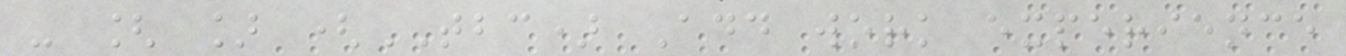- [ ] (TBC) Add work experience
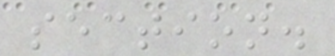section.
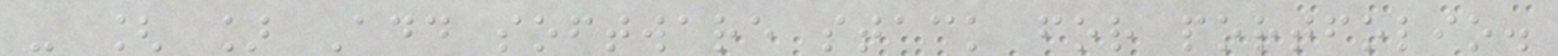- [ ] Add software stack for portfolio.
